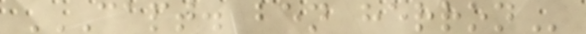CAPT. BEN HERRON
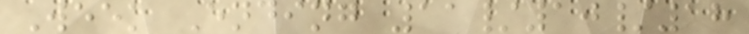Week Ending 11/10/18
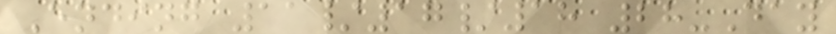Ending 11/17/18 28-Day
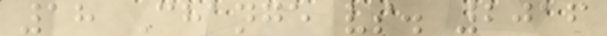18 Change vs. 2016
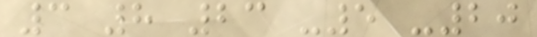3 8 23 -5 -20
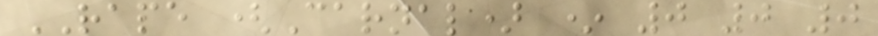RAPE (Carnal) * 0 0 0
